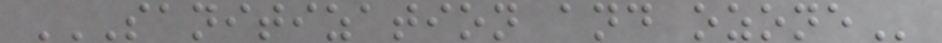SANITIZATION AND OZONE
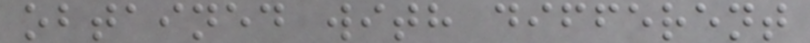obtained with different
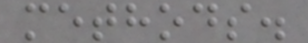methods.
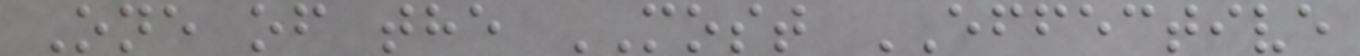One of the MOST EFFECTIVE
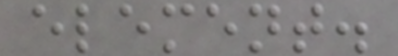element.
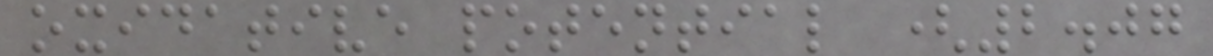oxidative potential (2.07
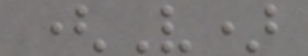(V)
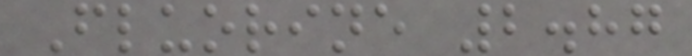Fluorine 2.87
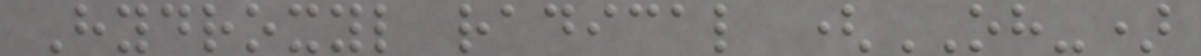Hydroxyl radical (OH-)
